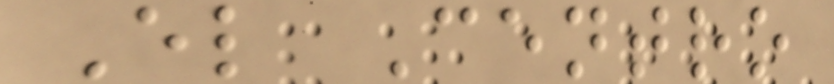El Centro
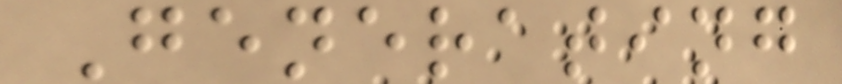Generating
